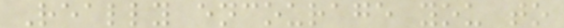Really encourage you to
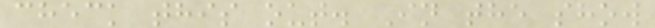check this out. In the show
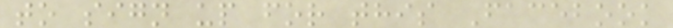to sign up for this Facebook
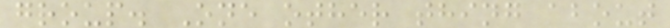group. One other thing about
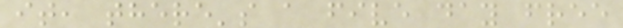it, there's a five day free
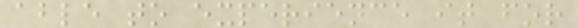able to experience it for
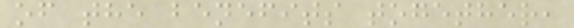of the benefits together,
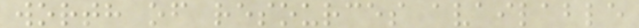worth of resources available
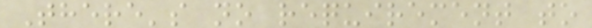There's no requirement to
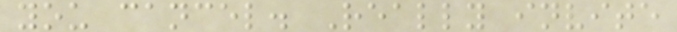you cancel. Really invite
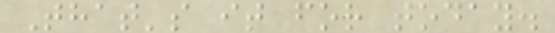That's it for today.
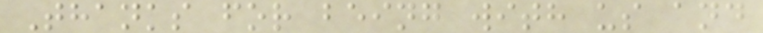Thanks for being with us and
